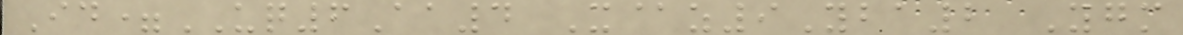Id=UQ6Aa4 X@z9Yba2 Ygm
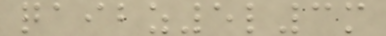qaibz5l3m
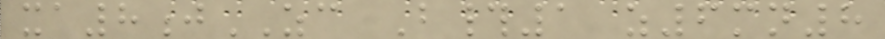xa8jZC B#1 z6mn8
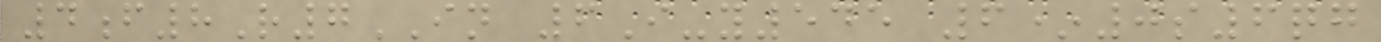4f8R7IN 6I-y545 6*0s6qg
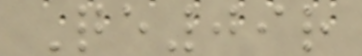Qe09r
